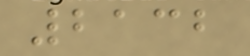2132
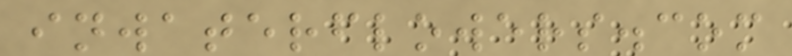inwaterflowers.com
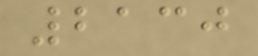2130
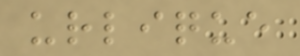urlique
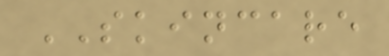SKINCARE
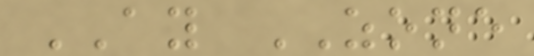AY ZONE
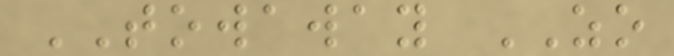TOWAWAY ZO
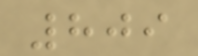809
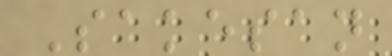Sakesan
